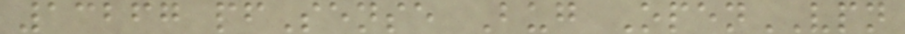13267 pfSense Bug OpenVPN
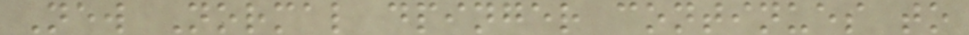New Normal dpinger continues to
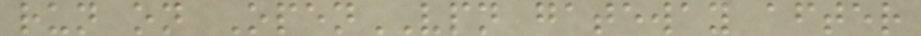run on OpenVPN gateway after
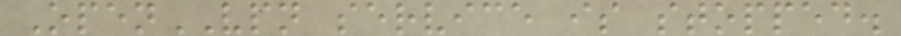OpenVPN service is stopped.
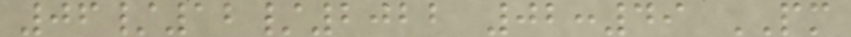06/12/2022 02:49 PM
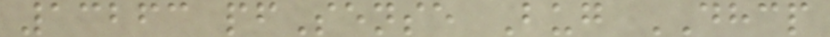13263 pfSense Bug DHCP
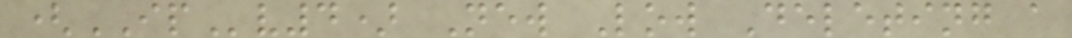(IPv4) New Low Deleting a
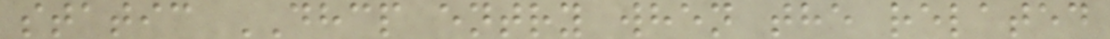static DHCP entry when the related
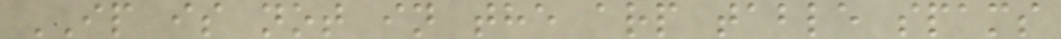IP is not in the arp table spams
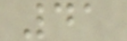41
